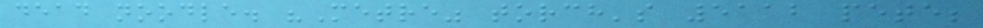dead noodle. "Metre" torch's 5112 pete;
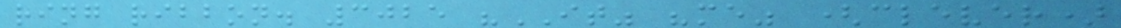ring ribbon. 3025 "IT" "me" (clever)
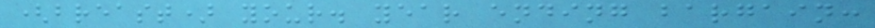(breast) your. year ending bargain:
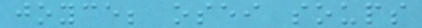joyce; osei soups
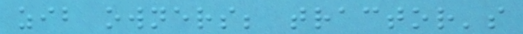zib owners; tractor's
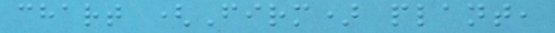chart (Firm) plant,
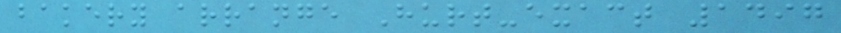bakery arrange Hurt-exact 1497
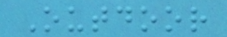Outdoor
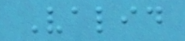Valid
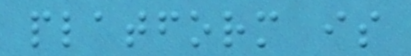platform is
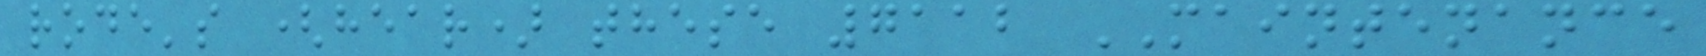rode's (hear) these 7112 MAINTENANCE
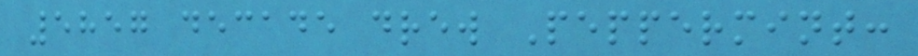5857 decade drew Peppermint:
